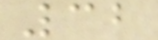32
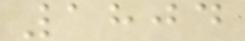1804
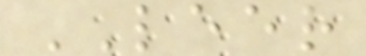LEER
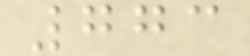773
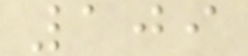109
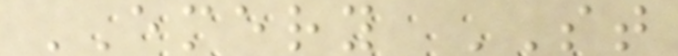EMERY ST
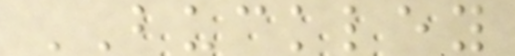BUCKLEY
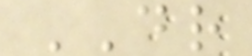DR
